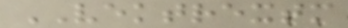VEKTREXTM
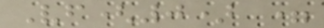Vf(0) =
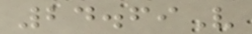24.69V
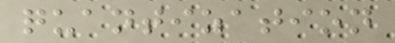quantization
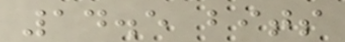14.5 bits
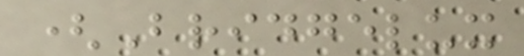(Bridgelux
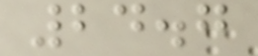24.7
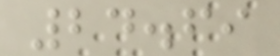24.69
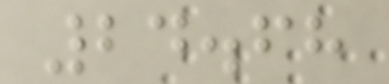24.68
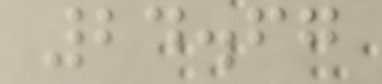24.67
